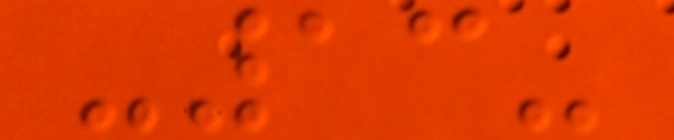-13-
